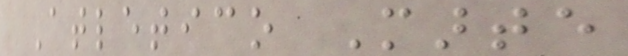Atletico Marte
